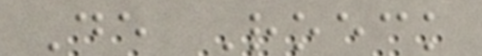De Roeck
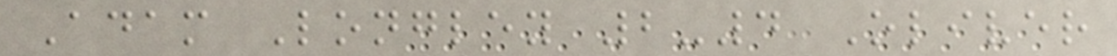Adam Longley 2-4 Oliver
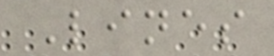Lines
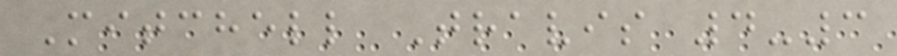Mitchell Travis 4-3
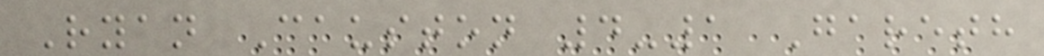Ryan Causton 4-1 Gareth
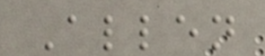Allen
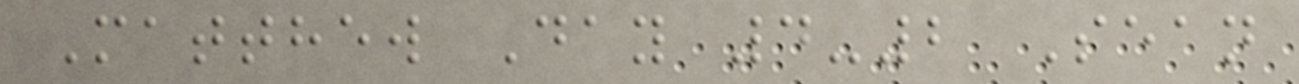Matthew Day 4-2 Sean
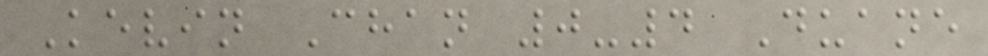Kevin Chan 0-4 Duane
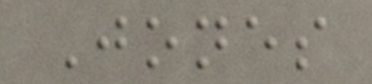Jones
